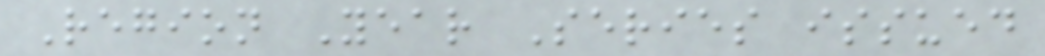Region Year Series issued
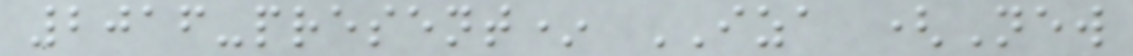2016-present* IZA (New
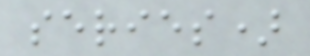series)
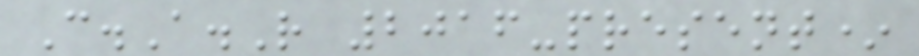C.A.R 2016-present*
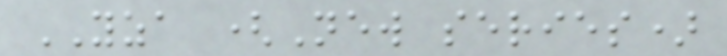YZA (New series)
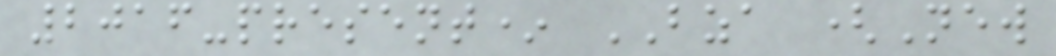2016-present* BZA (New
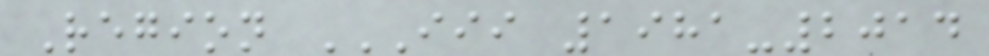Region III 1981-2014
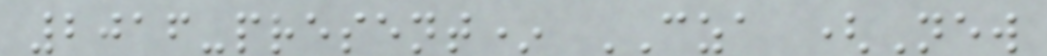2016-present* CZA (New
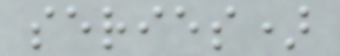series)
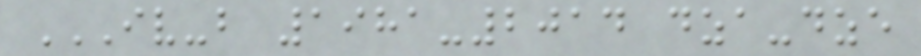IV-B 1981-2014 DZA-DZE
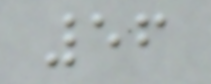56
